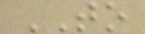TO
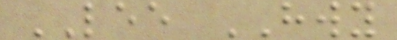LEE HWY
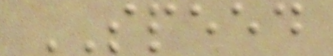SPEED
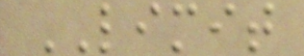LIMIT
